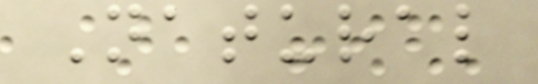Natural
